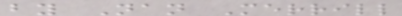by Nan Merrill
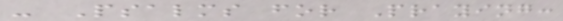- Psalms for Praying:
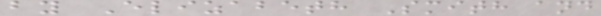by Elizabeth Smith and
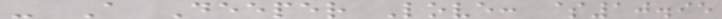- A Deeper Love: $10.95
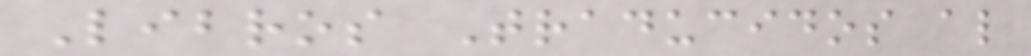Libros Traducidos al
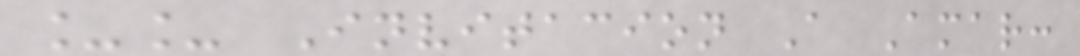__ Invitacion A Amar:
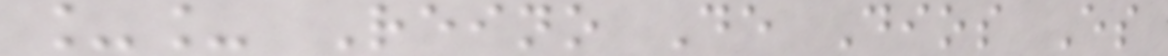__ Reino De Dios Es
